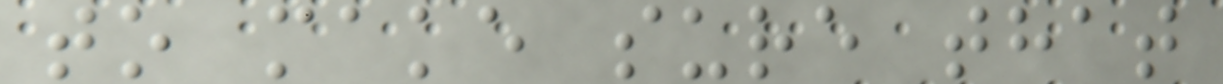to make sure that
